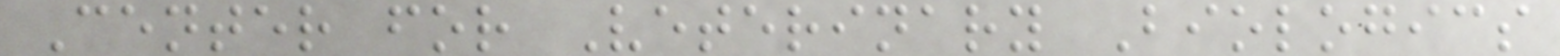Center for Veterinary Biologics
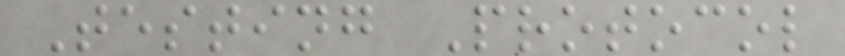Testing Protocol
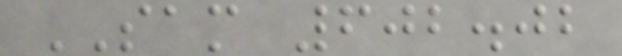SAM 602.02
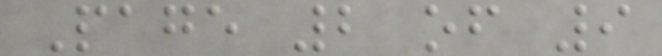Page 2 of 9
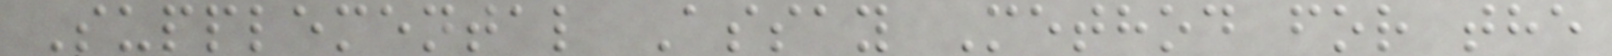Supplemental Assay Method for the
